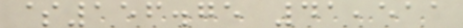$156.75 41,511
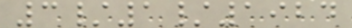3/1/1924
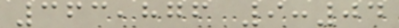363,876 9:04
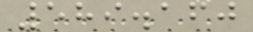589.160
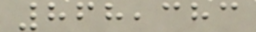868,383
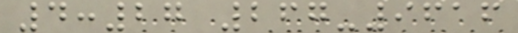4:27 267-9616
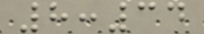8:34
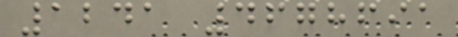1241 4678691
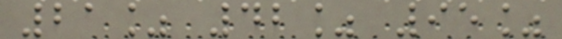21% 42% 95%
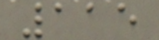115
